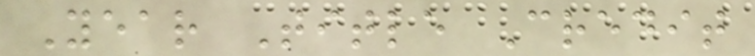Year Title Credit
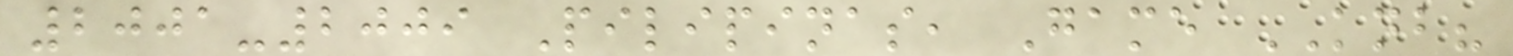2001-2009 Pilipinas, Game KNB?
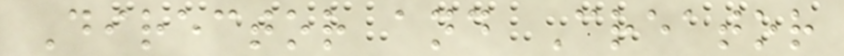Director and Creator
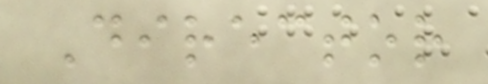Director
